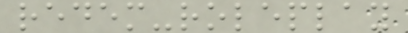redem-roleplay
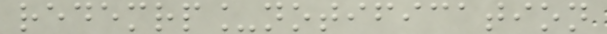redemrp_notification
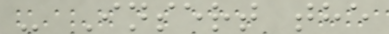- Insert the
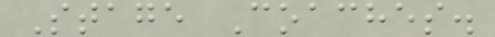Stage Coaches.
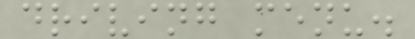driving menu.
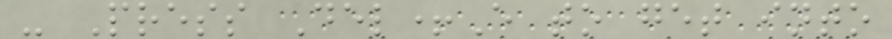- Press Del+E to get into
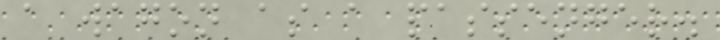a wagon as a passenger.
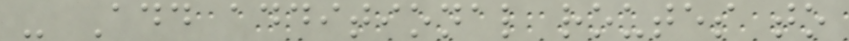- Add additional routes to
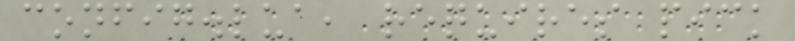config.lua, requires pick
